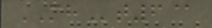MHt6@
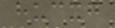hucxg
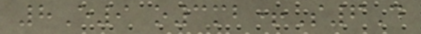8E9 o3mb+S6D
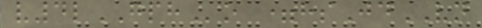v4lGPHo =hsJdVN
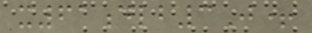x61dlb3J+
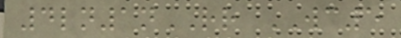4ln1nRR WC5
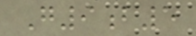G9b5
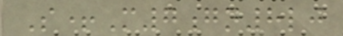S+M7gn8lj
